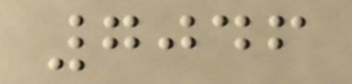7046
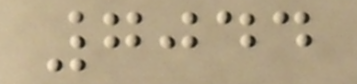7044
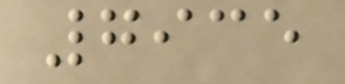7935
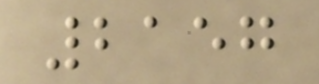2157
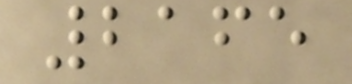2165
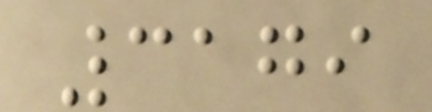3179
